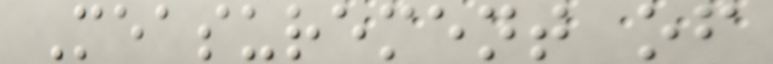Measurement of
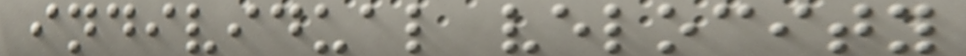individual velocity
